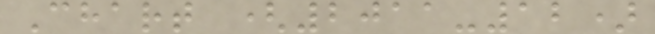Chart (2011-12)
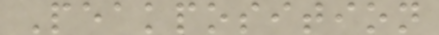Peakposition
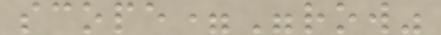scope="row"
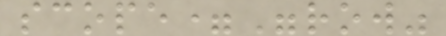scope="row"
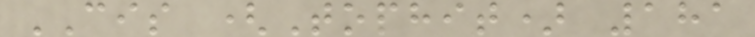CIS (Tophit) 181
